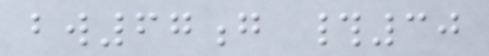bw67g #30
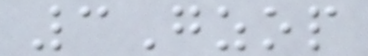3Gzop
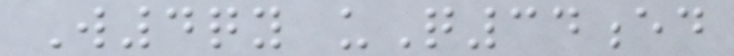W4qy uQ34ed
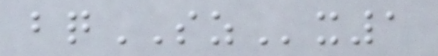bqSZx1
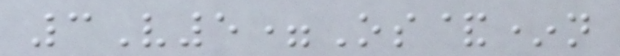3V5=Os&*n
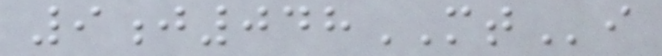9j048MTi
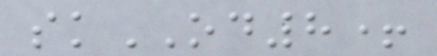skOD8+
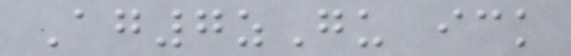Ag7zGu ick
